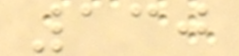130
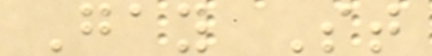Gay St
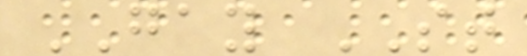GAY ST
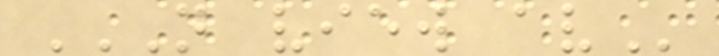N VIEW AV
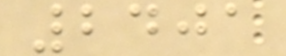2401
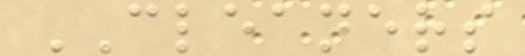CLEANERS
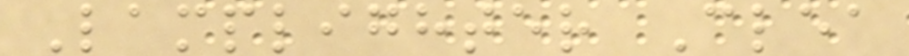Lamplighter Clea
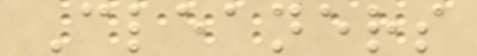Cleaners
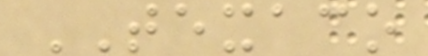TEXACO
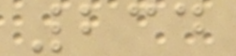234
